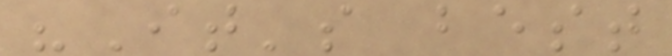"It's best
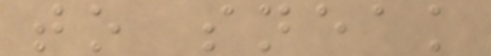to sneak
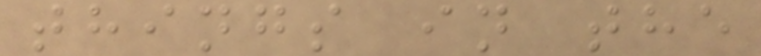things in the
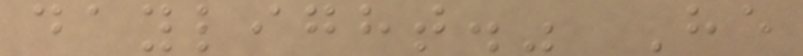daylight." He
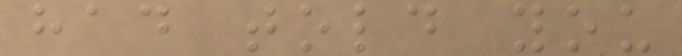had told you
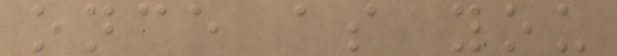once as you
